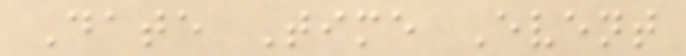Date Time Event
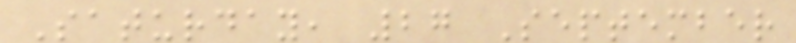Saturday, 27 September
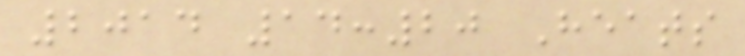2014 14:20 Heats
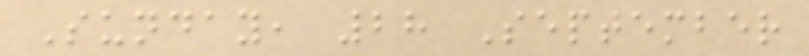Sunday, 28 September
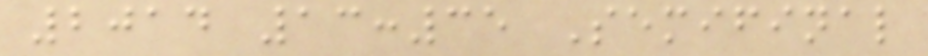2014 13:35 Semifinal
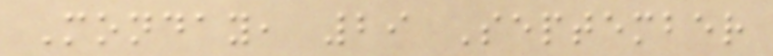Monday, 29 September
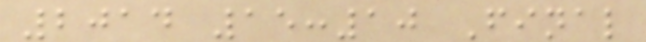2014 15:10 Final
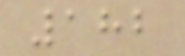182
